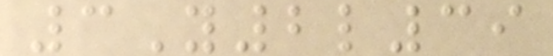3Y2l39
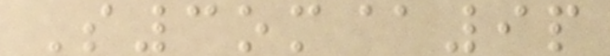S3om@9p
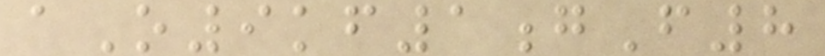aO9kf1gF8
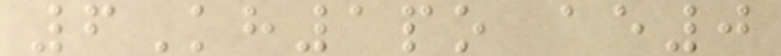6Kh1po ae0
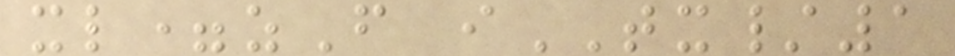xl=zF iTX/1
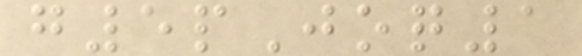g5pJoq1
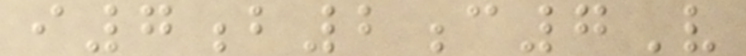i7b2c7V
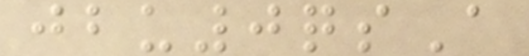jbu0qsA
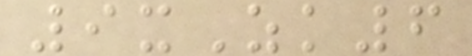9xZk6
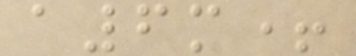a6m+
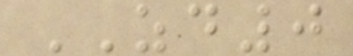ZD0
